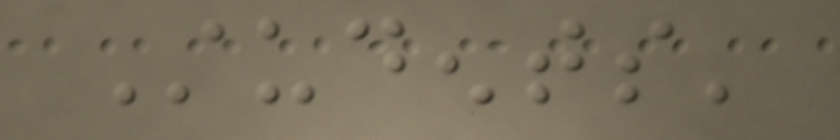Students'
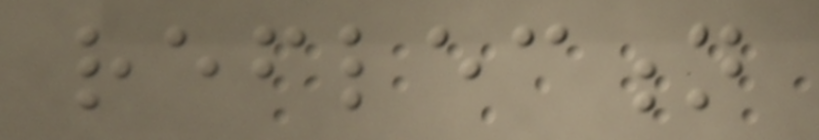reflection
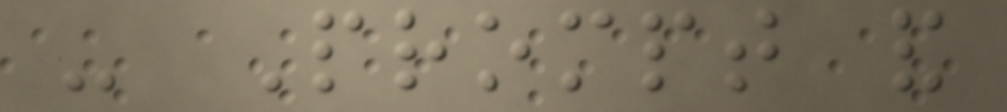- Prompt and
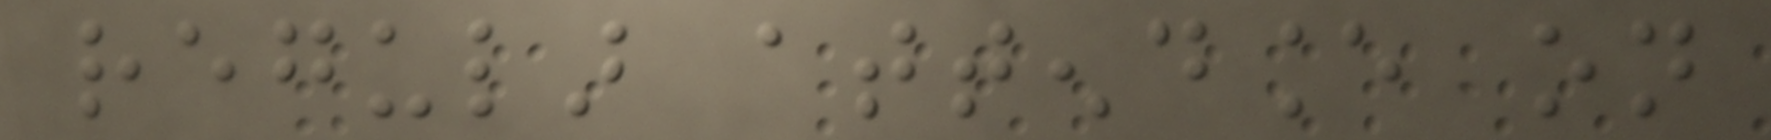regular attendance on
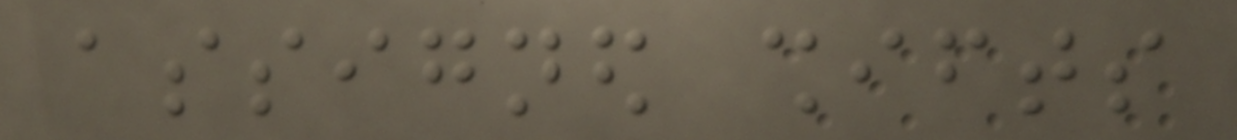assigned shifts
